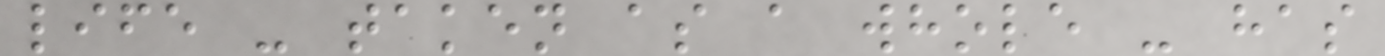life - taken as a whole - has
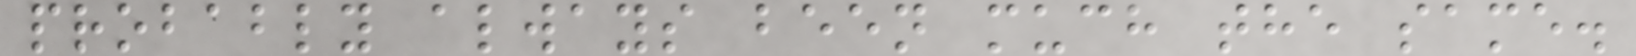probably always been much the same.
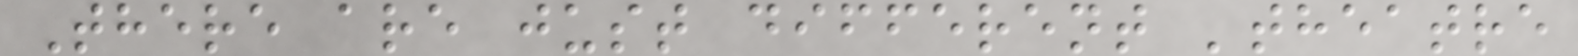There are just different 'theatre
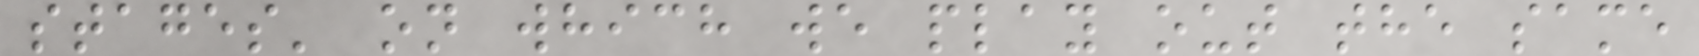stages' on which we play out the same
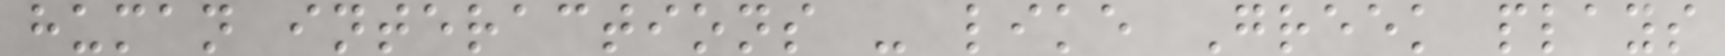human interactions - like Greek plays
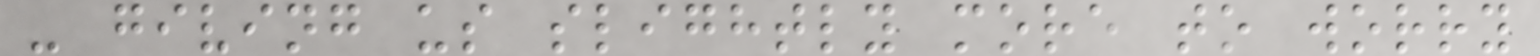- giving us slightly more to worry
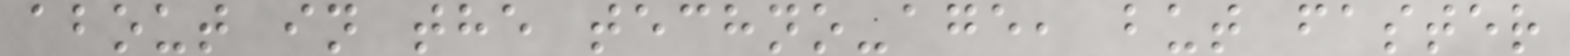about in the techno-age, but faster
